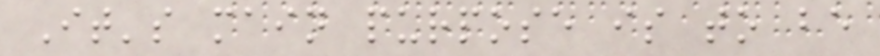It's main purpose is to be
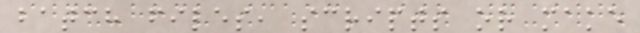batch files, scripts or make
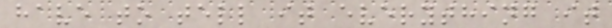have to tell it everything it
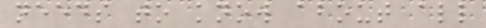needs to know about all
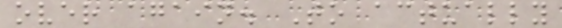over again. To actually
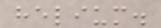helium.
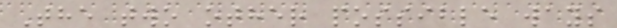The two other possible ways
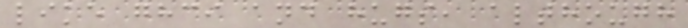like ghci and hugs, although
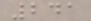241
